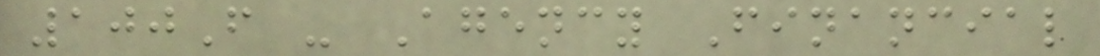100F - Agency Financial
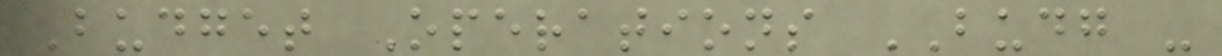Budget Operations BUDG -
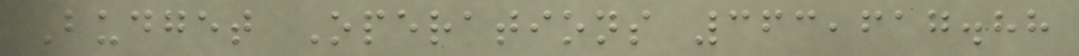Budget Operations 363,617.88
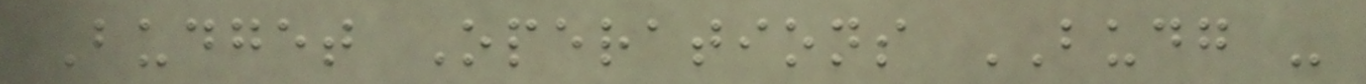Budget Operations BUDG -
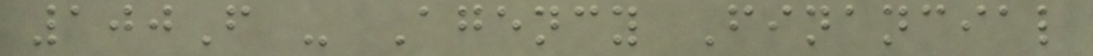100F - Agency Financial
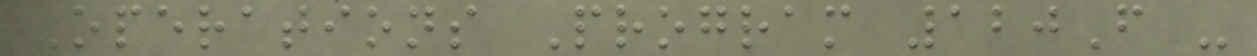Operations Program 120F -
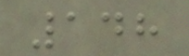148
